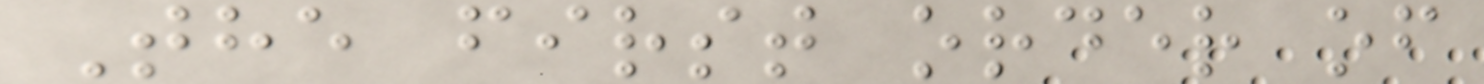The first order of
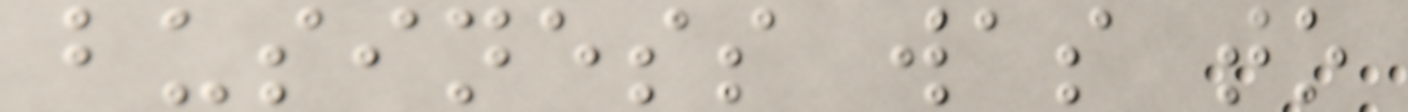business was to
